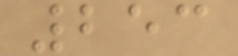253
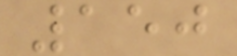150
